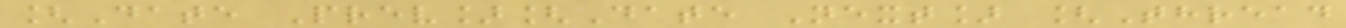[Date Prev][Date Next] [Thread
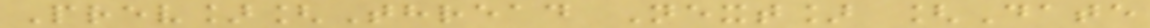Prev][Thread Next] [Date
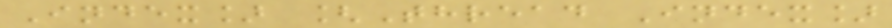Index] [Thread Index]
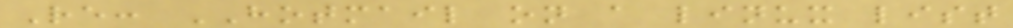Re: HOTMAIL on a linux list
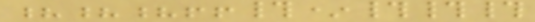???!!#*###
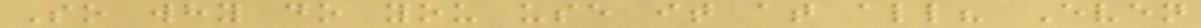So why do you use it at all? Even
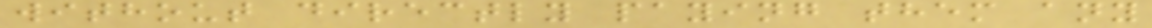without directly paying them any
